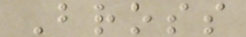Bross
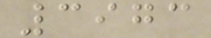3973
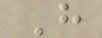H
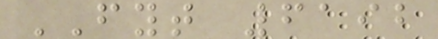FYT 6192
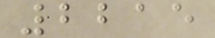2215
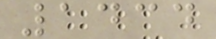1434
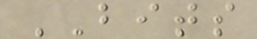BITS
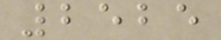2525
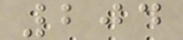204
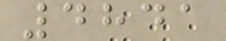4841
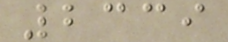2339
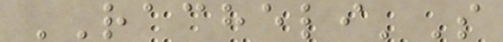RACHELI'S
